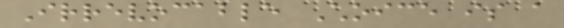Irrevocable Choice is a
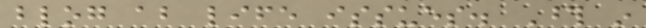blog about life issues. Those in
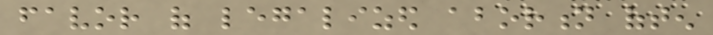favor of legalized abortion often
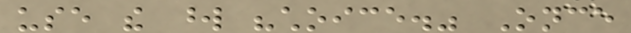use the word "choice." Once
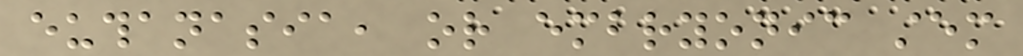euthanasia, or embryonic stem
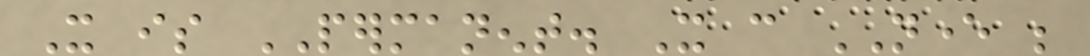It is PERMANENT. It can NEVER be
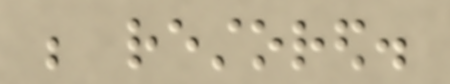be restored.
